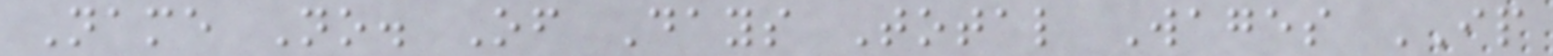Name No. Of Days Total Wages IP
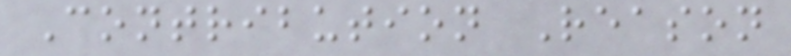Contribution Reason
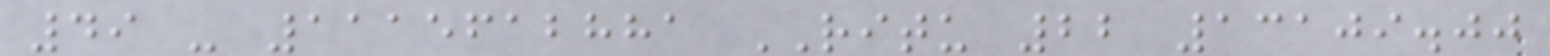49 - 1115612881 RITU 22 13109.00
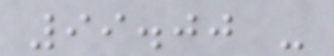99.00 -
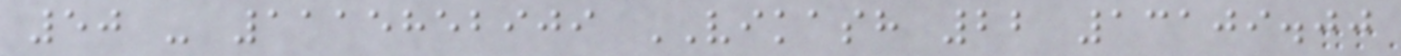50 - 1115852909 VIKASH 22 13109.00
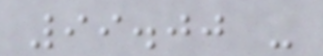99.00 -
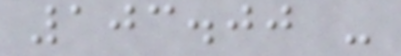103.00 -
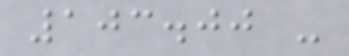103.00 -
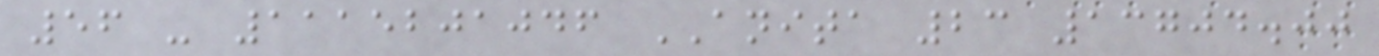56 - 1115201046 ANITA 23 13704.00
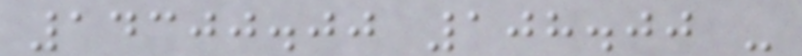14300.00 108.00 -
